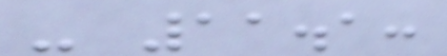- 11.1:
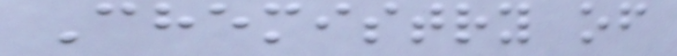Chemistry of
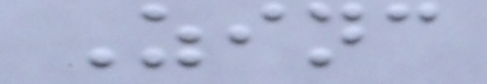Zinc
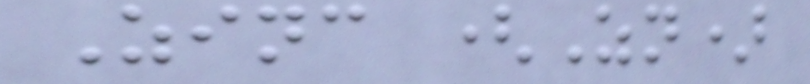Zinc (Zn)
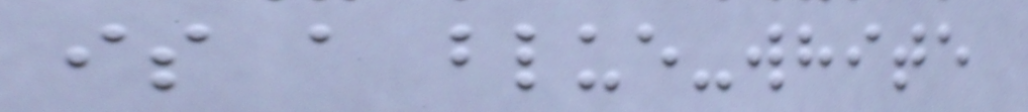is a blue-white
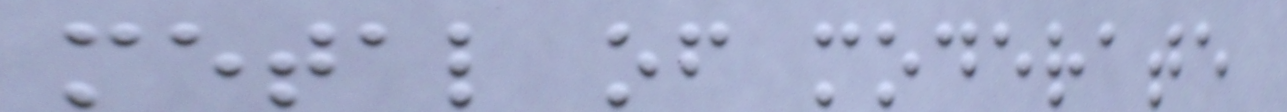metal of moderate
